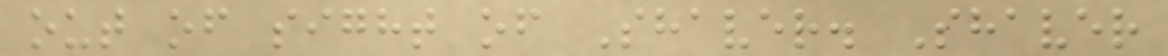out of sight of Shaver. Shaver
